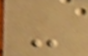-
